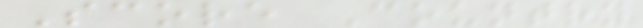Score Country
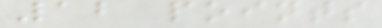12 points
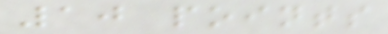10 points
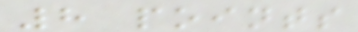8 points
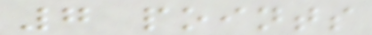7 points
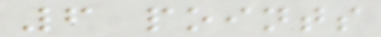6 points
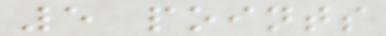5 points
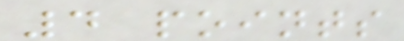4 points
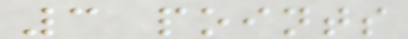3 points
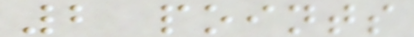2 points
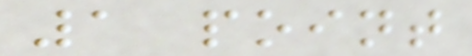1 point
